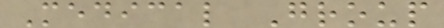Medical Group
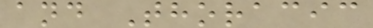and Thoracic
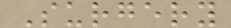Surgery
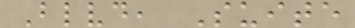Blvd, Suite
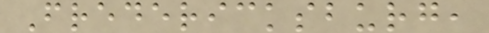Fredericksburg,
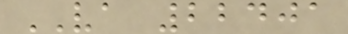VA 22401
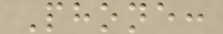Phone:
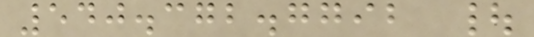540.372.7792 |
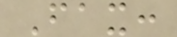Fax:
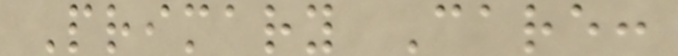Primary Care:
